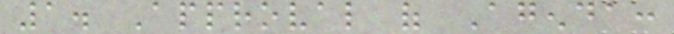1. Approval of Agenda:
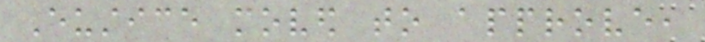Eustice moved to approve,
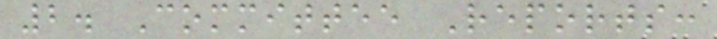2. Committee Reports:
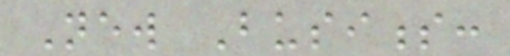New Business:
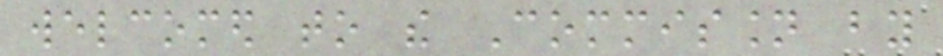welcomed to the Commission by
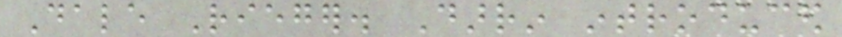Dale Rieger. Darrin introduced
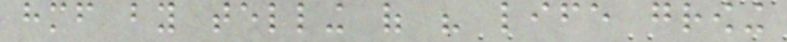himself by telling of his life growing
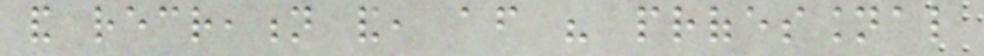and recreation and, after his professional
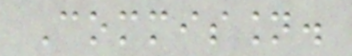Commission.
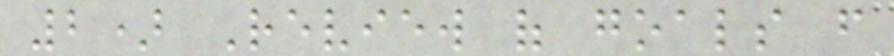2) Review of goals from
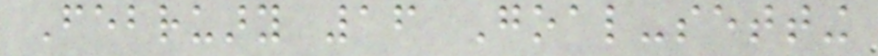February 16 Goal-setting
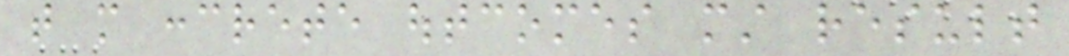that more concrete outcomes must result
